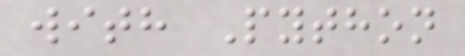with Python
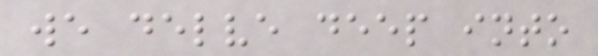we delve deep into
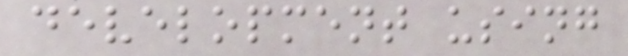development using
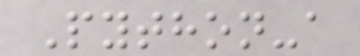Python-a
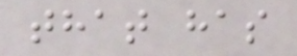that has
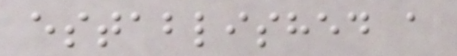established a
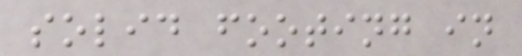solid footing in
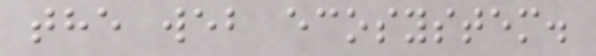the web ecosystem.
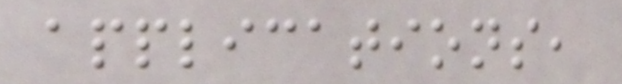applications,
